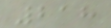218
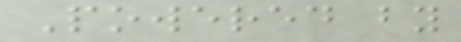Powered by
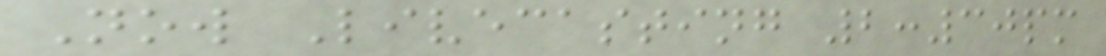Now Livecasting 2:30pm
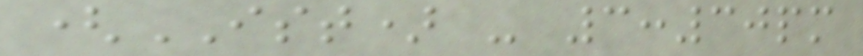(IST) - 3:30pm
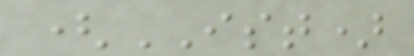(IST)
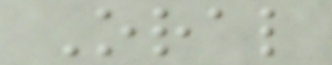Oral
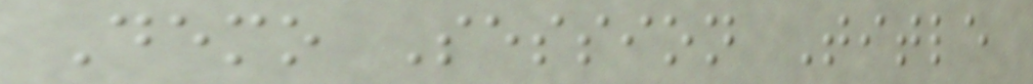Demo Session Title
